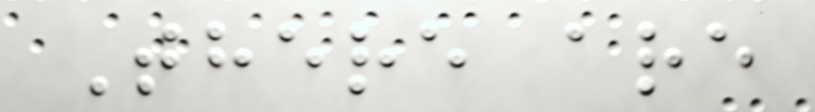There are
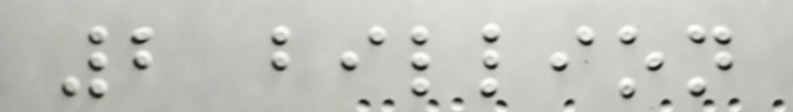2 billion
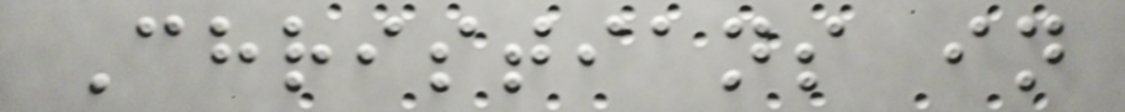Christians in
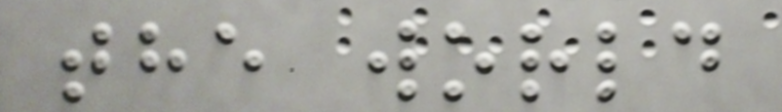the world
